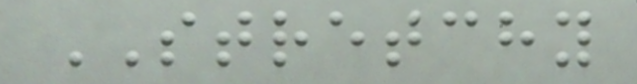STRETCHY
